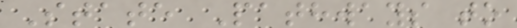State Pathways to
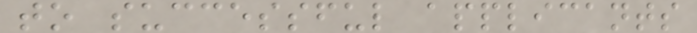to successful applicants
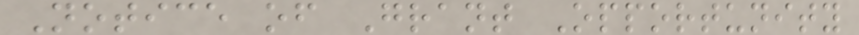Notice of Grant Opportunity
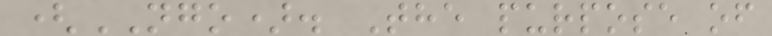(NGO). The purpose of
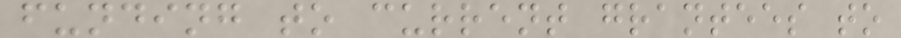funding to current grantees to
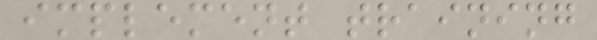implement training
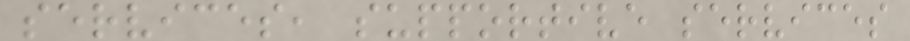services, supportive services
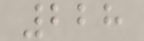228
